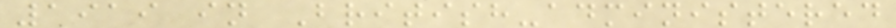1919 in British-administered
